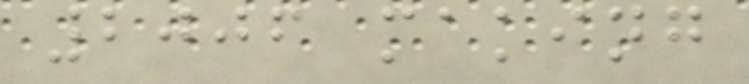2006 making
